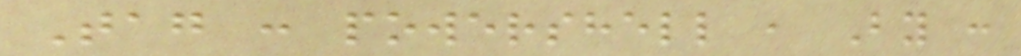Tag : powershell , By :
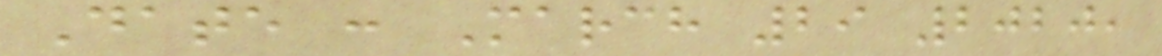Date : March 29 2020,
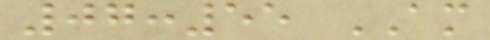07:55 AM
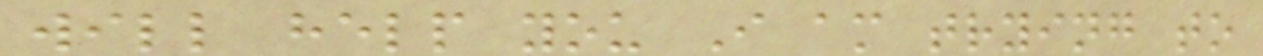will help you I am trying to
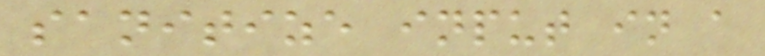sanitize input in a
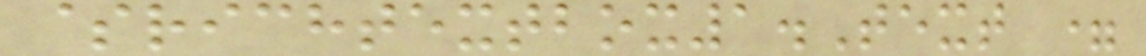$richtextbox1.Text =
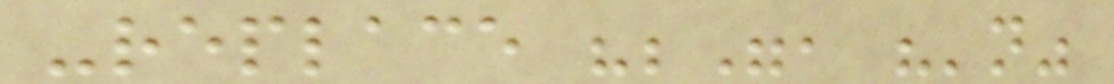-replace ";", "'n"
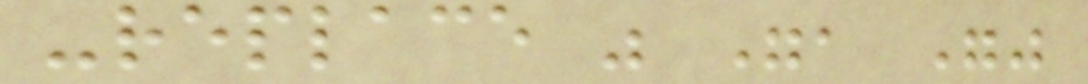-replace " ", ""
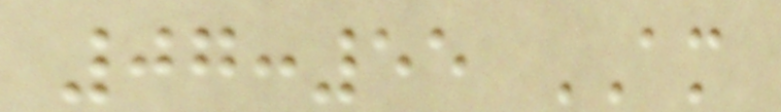07:55 AM
